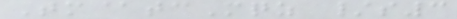Tm@tcMqz /s3
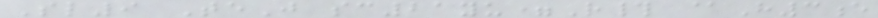Sl9 TeJ sc21yu=R# @H3e
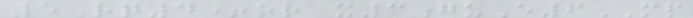5Rq4+or x3guE6MP
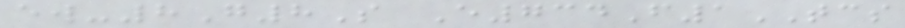ew-8G8S E734F1TCS
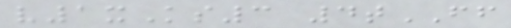v1xKs3 4tFF
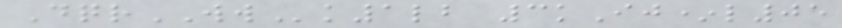DqrWWk1lb 3kIj*l05
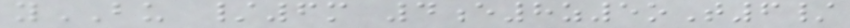yBU /6m 4e8z5oT6/
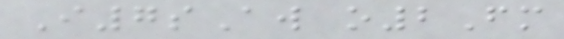I7sAw o2Fm
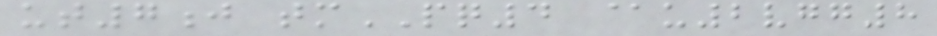ut7j tmPQ4 @u2vgg8
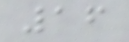16
